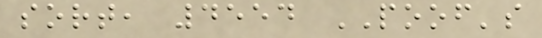sort, 4554 POOF's
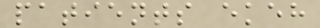patients ekeh
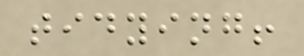tidying!
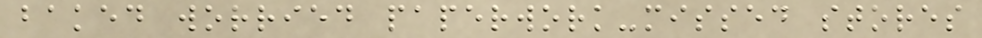baked worried paperwork-missed stores
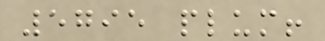5795 plum!
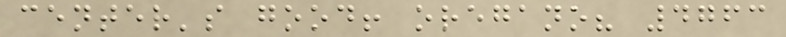center's good! oregano? 4763
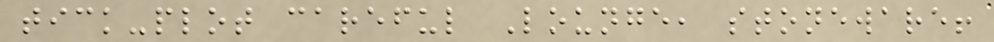tick-plot careful Lounge, stoneware!
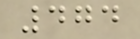474
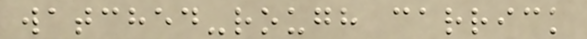watched-rough carrick
